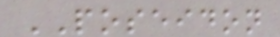POSEIDON
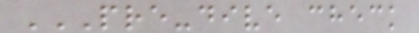PRE-DIVE CHECK
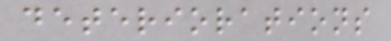deteriorations
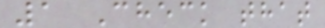1 Check that
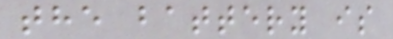the battery is
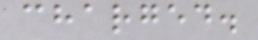charged.
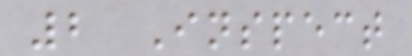2 Inspect
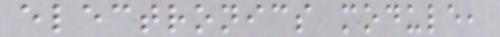electronics module,
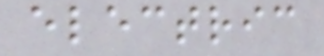electric
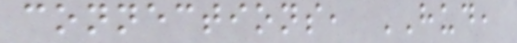connections, HUD,
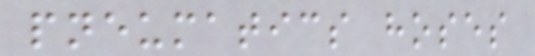pneumatics hoses
